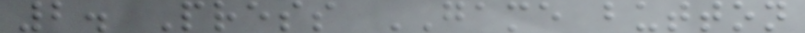2. Press GAME button
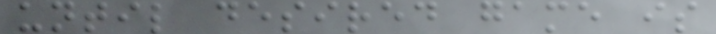until desired game is
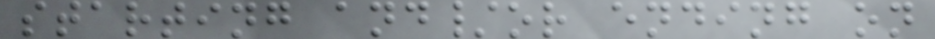starting and/or ending on
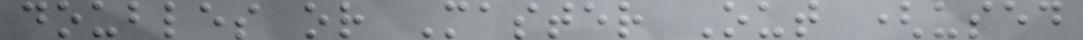doubles or Master Out (used
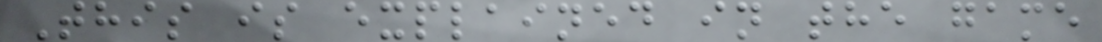This is explained in the game
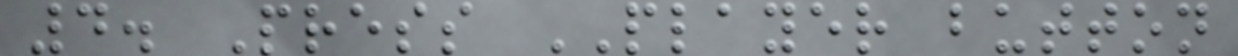4. Press PLAYER button
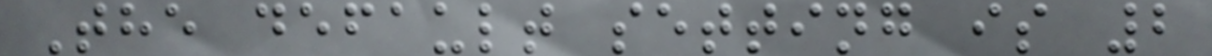The default setting is 2
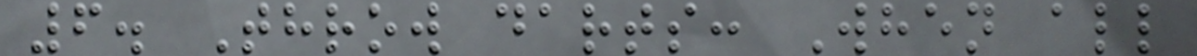6. Throw darts: When all
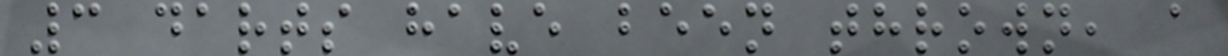3 darts have been thrown, a
